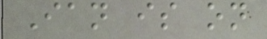Ian is on
